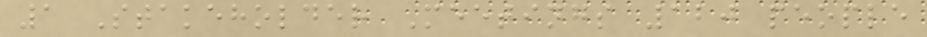1 Stakeholder Meetings 120 people
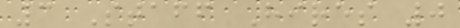3 Staff Hires 0
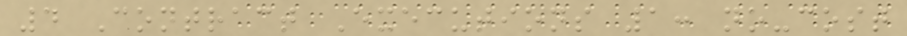4 Contract Executions 1: no-cost
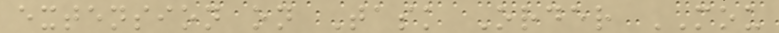extension on Task Order MOU
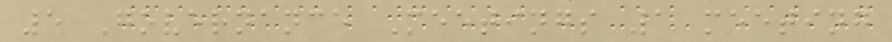5 Governance Meetings 1 meeting
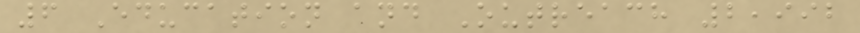6 Education and Outreach 2,992
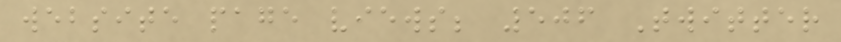website page views; 506 Twitter
